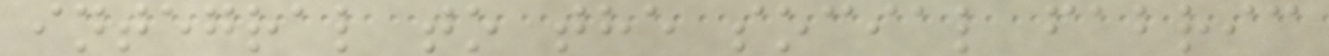integral to the social fabric
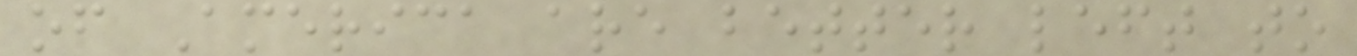of America are better left to
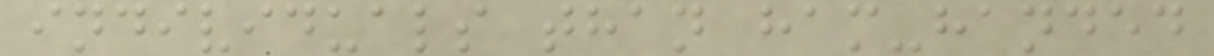individuals than ham-handed
